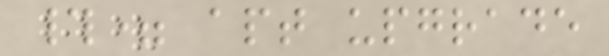#= apt upgrade
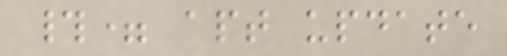#= apt update
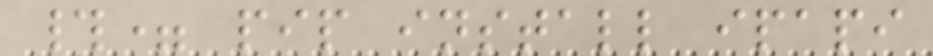#= pip install ipapi
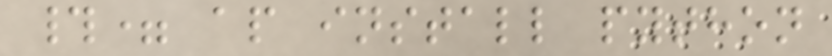#= ap install python
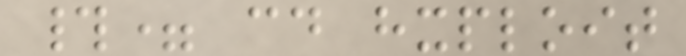#= cd hxploit
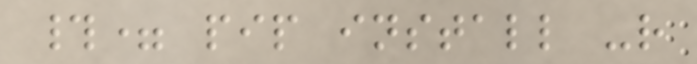#= pip install -r
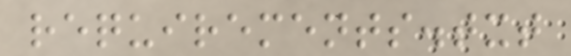requirements.txt
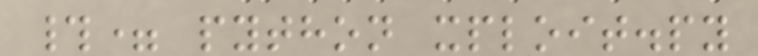#= python xploit.py
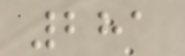281
